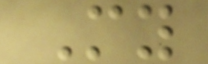My
